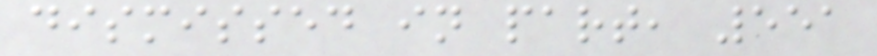dismissed in part, 551
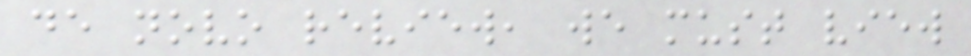de novo review, we must view
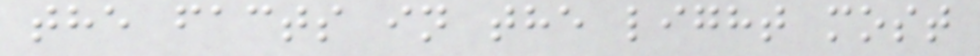the facts in the light most
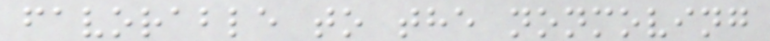favorable to the nonmoving
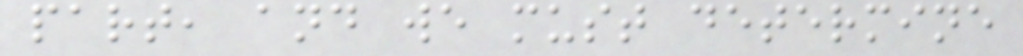part, and we must determine
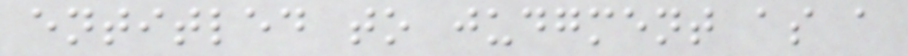entitled to judgment as a
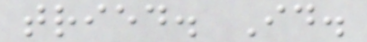tried. Id.
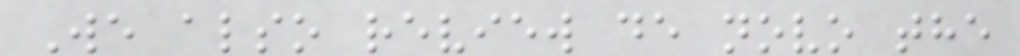We also review de novo the
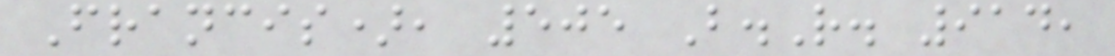Francis), 505 B.R. 914,
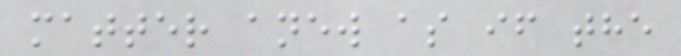matter anew as if the
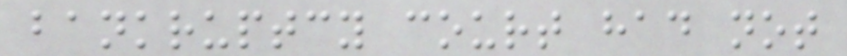bankruptcy court had not
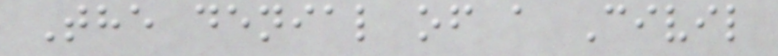The denial of a Civil
